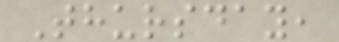Thursday,
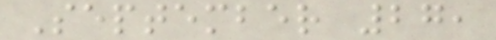September 27,
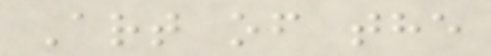Art of the
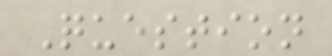Question
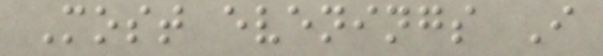Most evenings I
